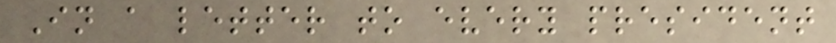In a letter to every president
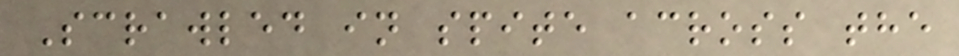Scrawled in spite across the
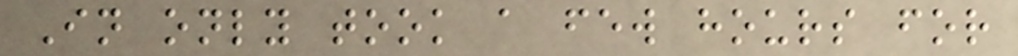In only took a few hours for
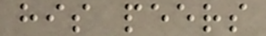his peers
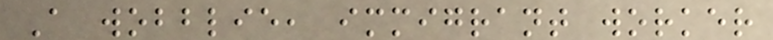A wobblie, immigrant worker
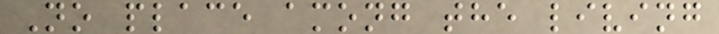No place among the living
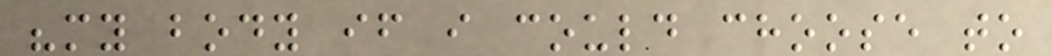"my body if i could choose to
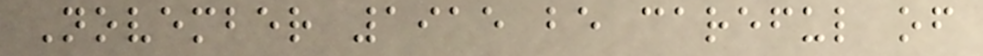November 1915 be careful of
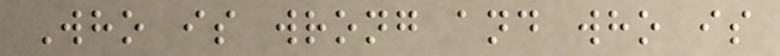Who is wrong and who is
